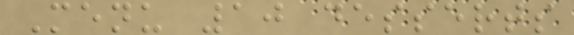Menu 10 desserts
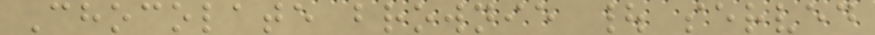Chocolate brownie | served
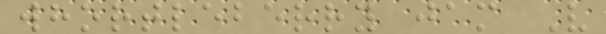whortleberry jam V
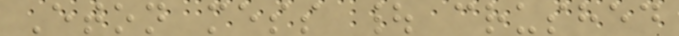Eton mess | crushed
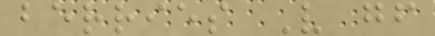berries V gf
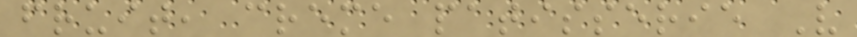fruit, creme patisserie V
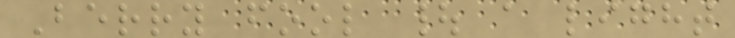Berry fool | a light
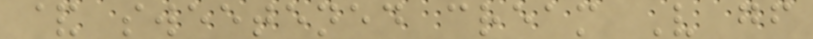& sweetened cream V gf
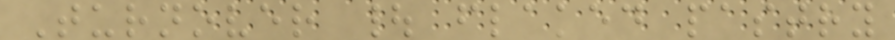Turnover | flaked pastry
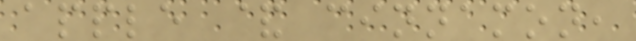apple & cinnamon,
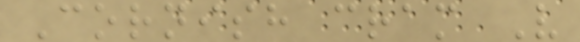Cornish cram V
